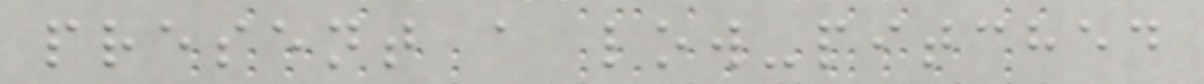present a low-pitched
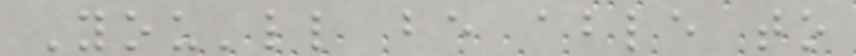You'll be able to
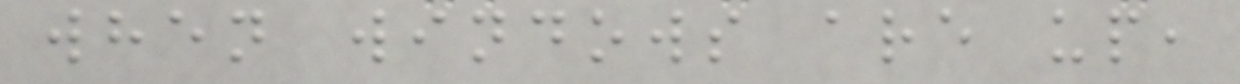when windows are up,
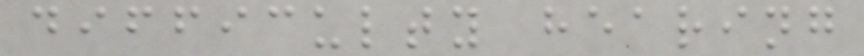difficulty hearing
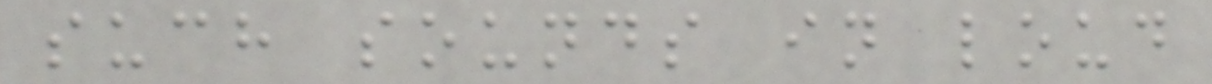such sounds in loud
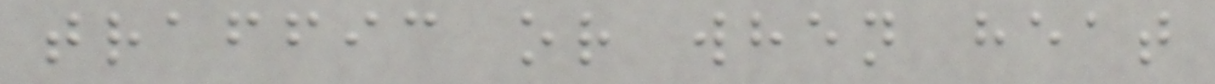traffic or when heat
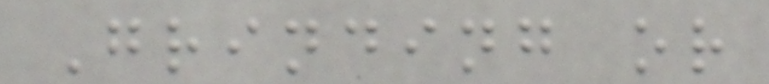Grinding or
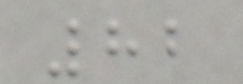82
